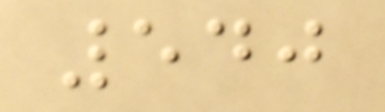540
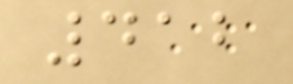412
